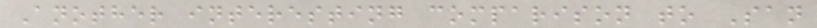Another interesting comparison to San
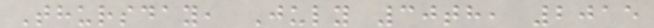Thursday, July 30th, 2015
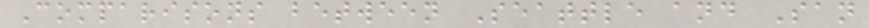Comparisons between Seattle and San
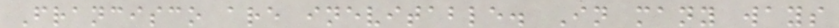Francisco are inevitable. In many ways
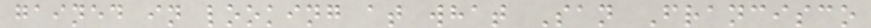gained in looking at what San Francisco
